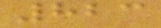823
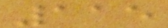115
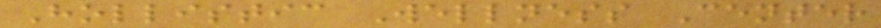Hollistic Wellness Center
